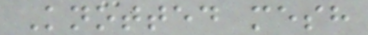Knotted mesh
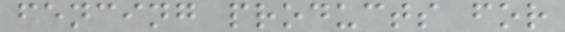fencing products for
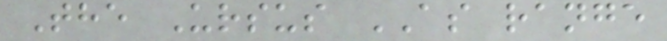The Ursus AS range
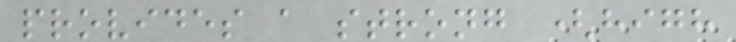provides a strong (high
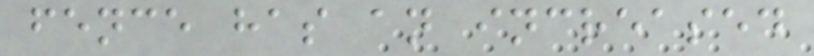fence has an increased
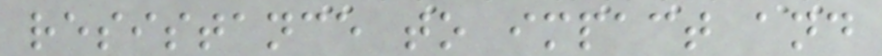resistance to impact and
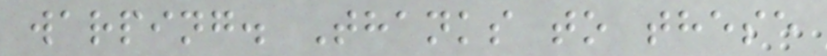warping. Thanks to these
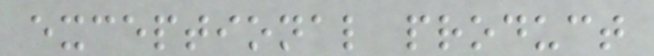exceptional product
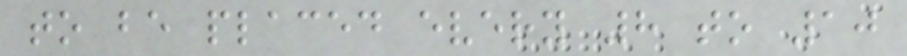to be placed every 8 to 10
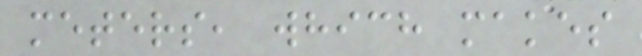meters, which makes
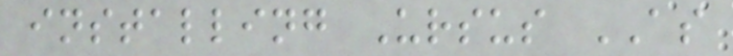installing Ursus AS
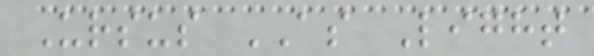Ursus AS Light
